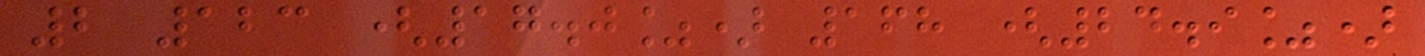2 123 (17.0%) 168 (24.9%)
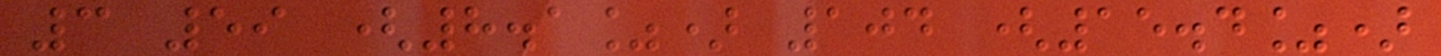3 59 (8.1%) 104 (15.4%)
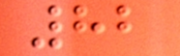82
